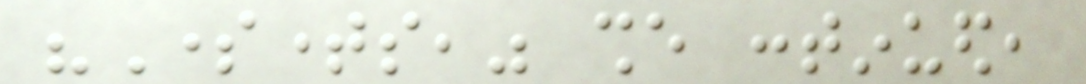"Sometimes," she continued,
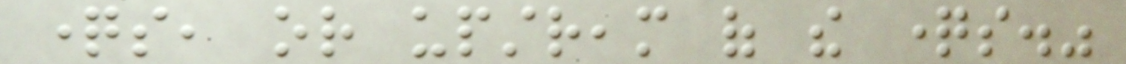questions, or upstream of the questions."
